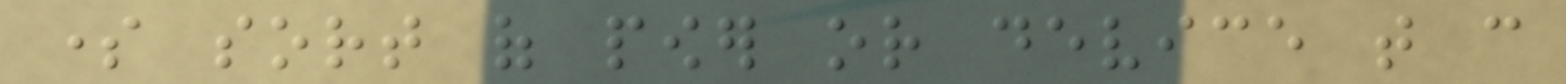some sort of power or device that can
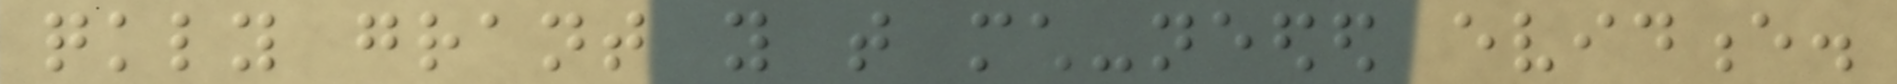quickly grant you that much-needed evidence.
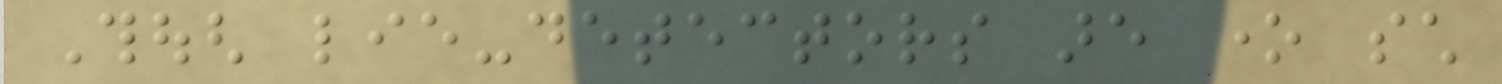Though lie-detectors are one such
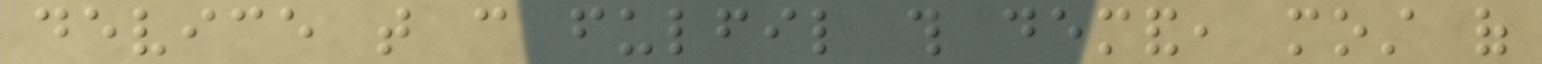device that can fulfil this demand, most of
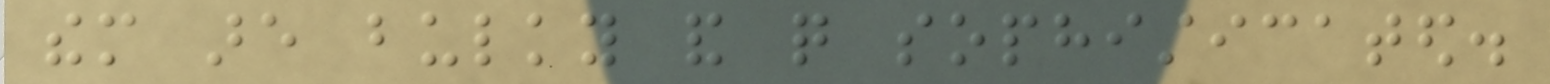them are bulky and quite sophisticated.
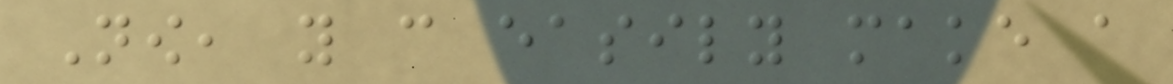Now, you can easily make a
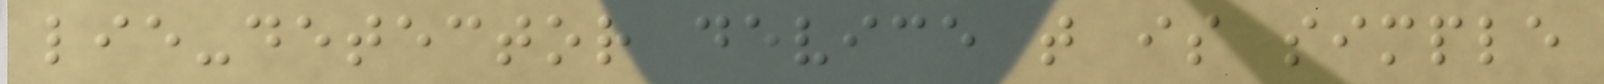lie-detector device that is simple
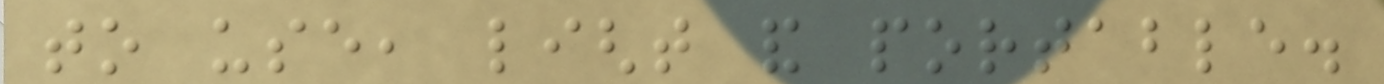to use, light and portable.
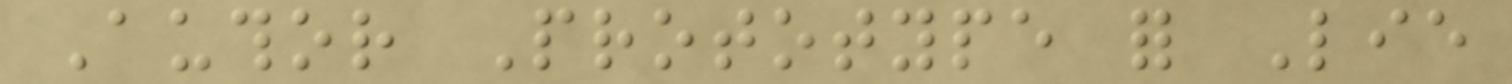Author Prototype for Lie
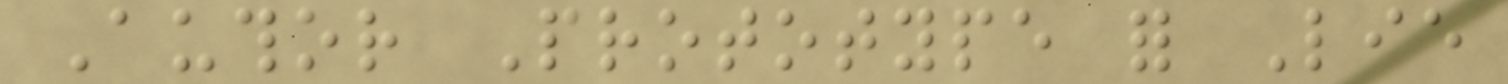Author Prototype for Lie
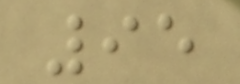95
